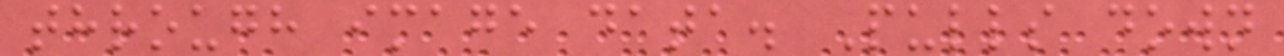through image data. Pulls down
